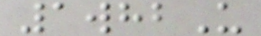1whbU
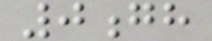0gh
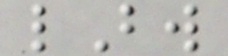lBw
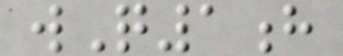wQ1h
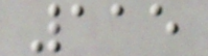115
